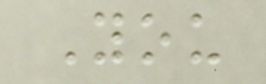You
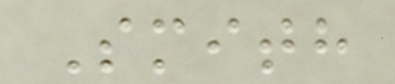Smith
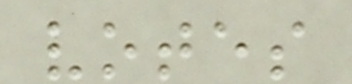votes
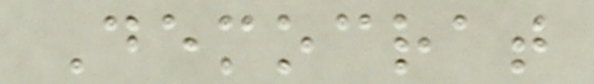Democrat
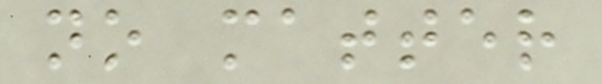no matter
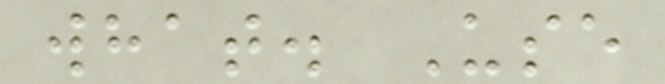what. Use
